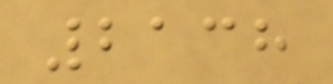2138
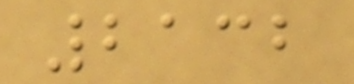2132
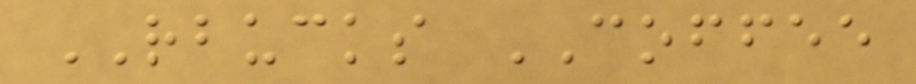RBUCKS COFFEE
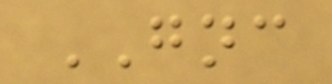GNC
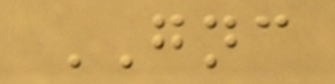GNC
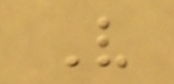V
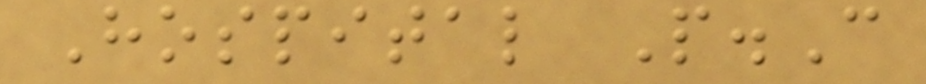Hospital P.C
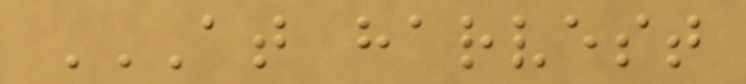AT HARVEST
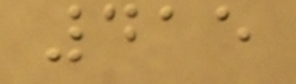415
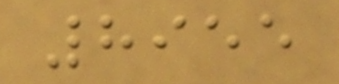8955
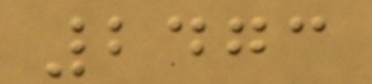2473
